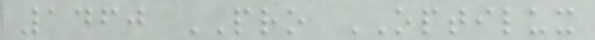1460 PRO OPTILUX
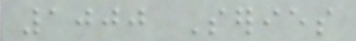1000 Series
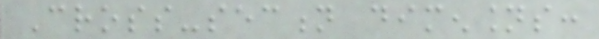Cross-section dimensions:
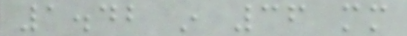1.42 in 36 mm
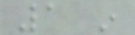1 in
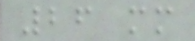26 mm
